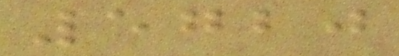5720
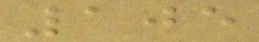105
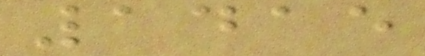1415
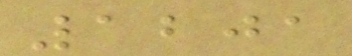1201
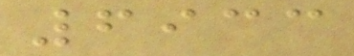6933
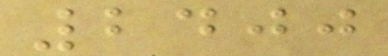2400
